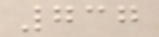737
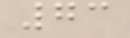73
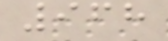968
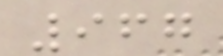967
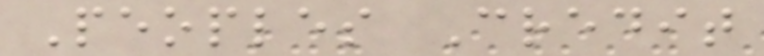Peoples Credit
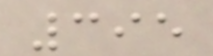395
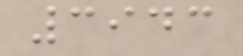3943
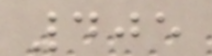405
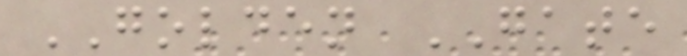GOLDEN GATE
